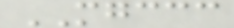MGCCC
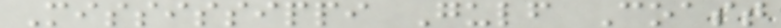Mississippi Gulf Coast
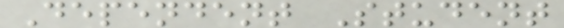Dependent Student
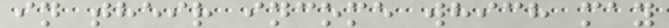in their income which may
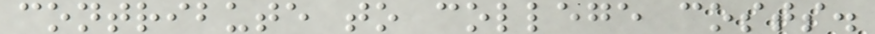contribute to college costs.
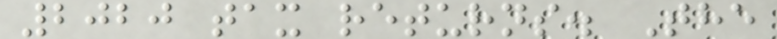2020 tax returns. The
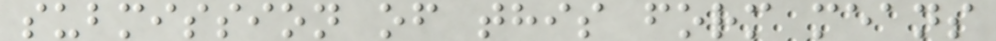submission of this form means
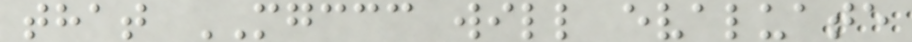that MGCCC will evaluate
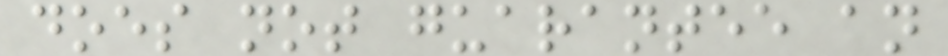does not guarantee an
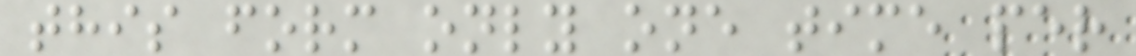this form only one time per
